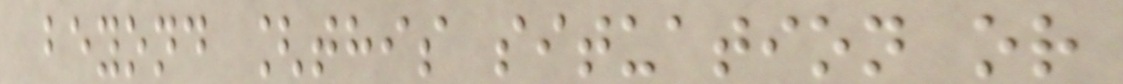beyond [this situation or
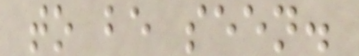to be seen.
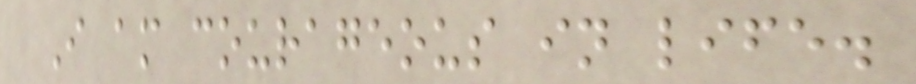I am courageous in life.
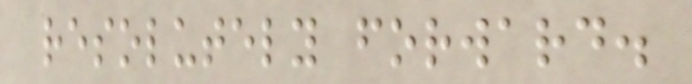resolutely forward.
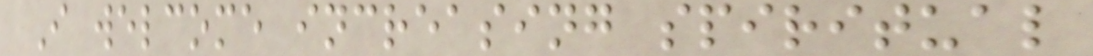I welcome increasing spiritual
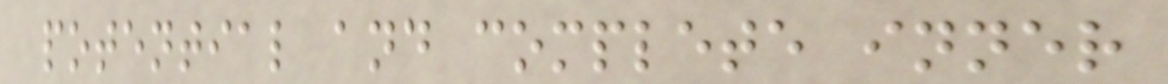potential and complete inner
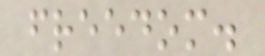freedom.
